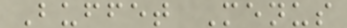Buffet Menus
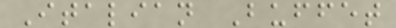Italian Buffet
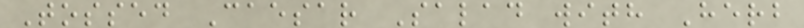Tossed Caesar Salad with Herb
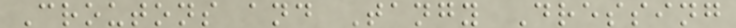Croutons and Tangy Dressing
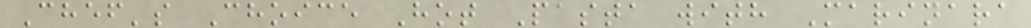Chef's Choice Hot Pasta with Marinara
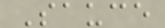Sauce
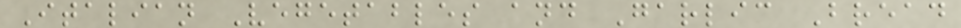Italian Vegetables and Garlic Bread
